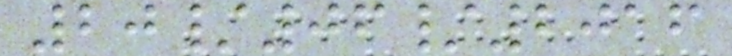20/06/2016
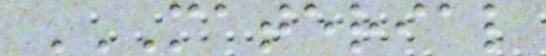MATERIAL
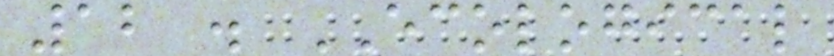12 . ECOLOGICAL
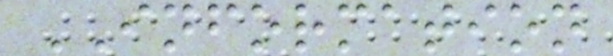INFORMATION
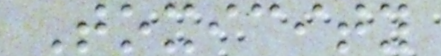Toxicity
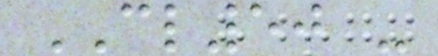CL50 -
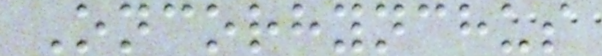Oncorhynchus
